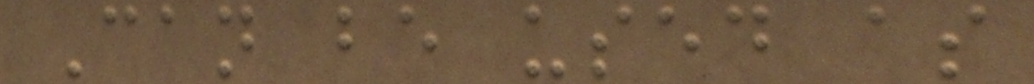Can be used as
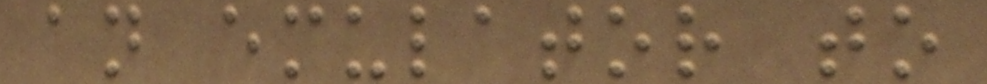an emulator to
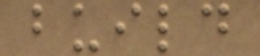build
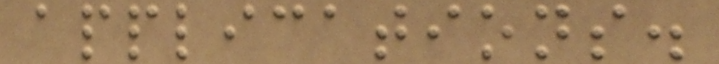applications.
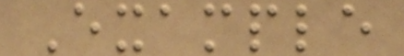Example
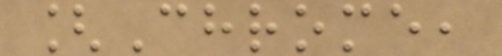[Chrome,
